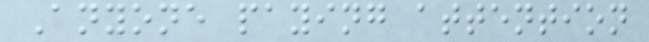Anyone paying attention
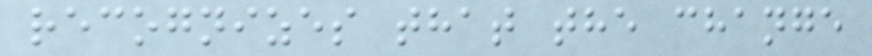recognizes that the change
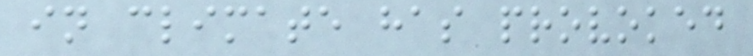in climate has provoked
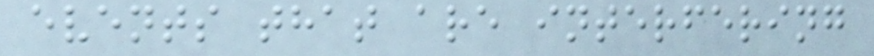events that are interfering
